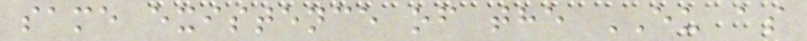same existence of the EU as
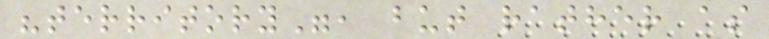"territory", but rather as
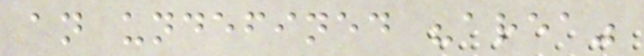an undefined "area"
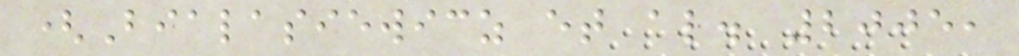(Bialasiewicz et al. 2005,
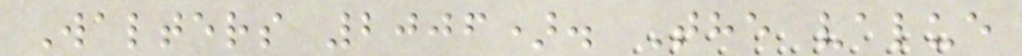Walters 2006). The value
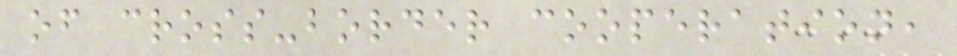of cross-border cooperation,
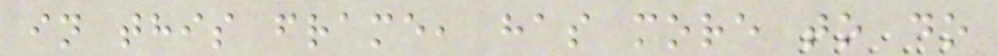in this frame, has more to do
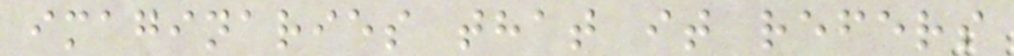imaginaries that it refers
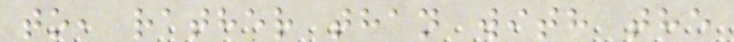to, rather than with the
